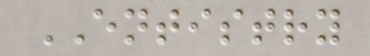ENTISTRY
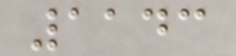1143
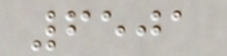6501
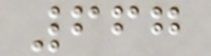667
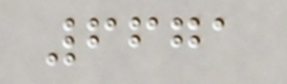6671
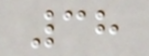38
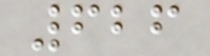626
